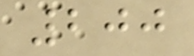200
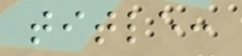title:
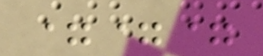===
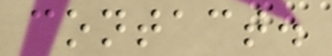contact.
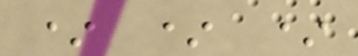* * *
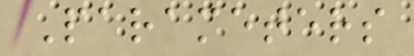Parameters
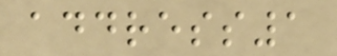address1
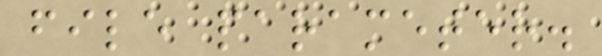file parameter.
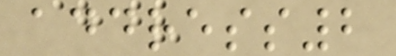address2
